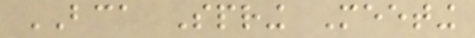BCA Spring Meeting
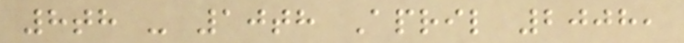8th - 10th April 2008,
